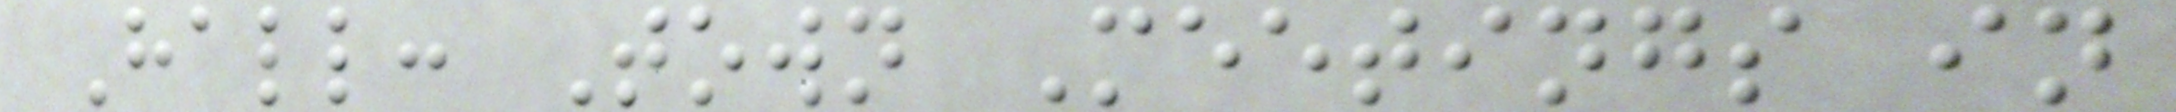Hall: Town Meetings in
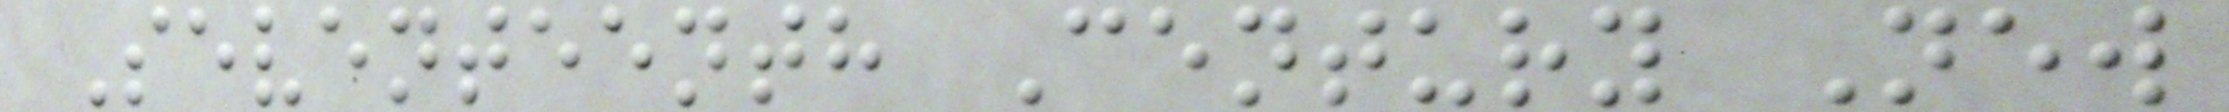Seventeenth Century New
